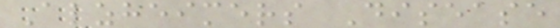Alzheimers Disease
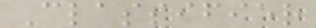Classifier
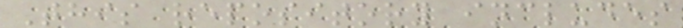This repository includes
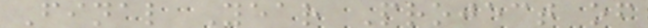Final Year Project of
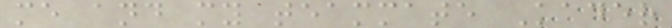me and my teammate Kader
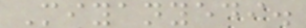Miyanyedi.
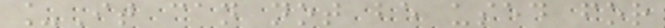_It can not be used for
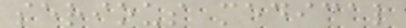serious medical
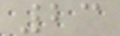23
